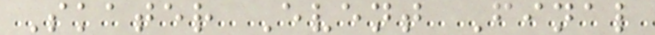Skater Event Final
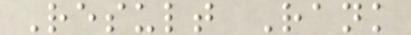Result Rank
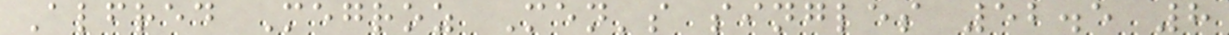Alfred Megroz Men's singles 52.5 8
